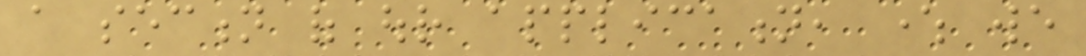a section of our application, where we
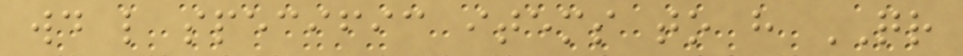would like specific items to have QR
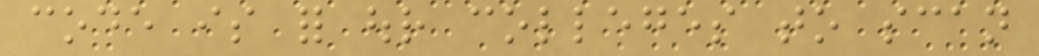code is for our colleges to scan
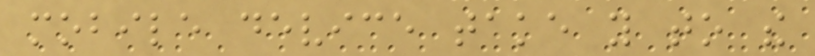mobile device take you to the
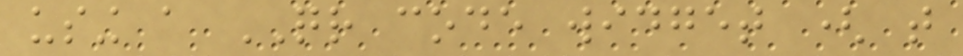using a QR code widget ( that
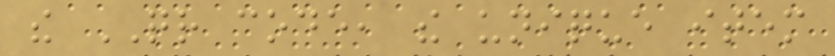the QR code, the unique item
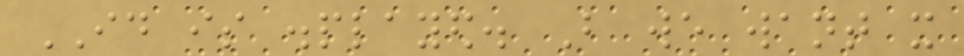ID is displayed. But we want it
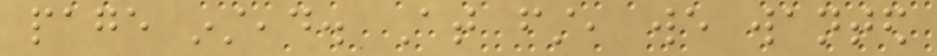page instead. At first, we wanted
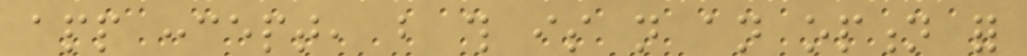app concept, but this is not an option for
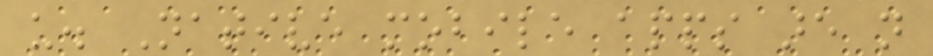us. Native mobile apps are not
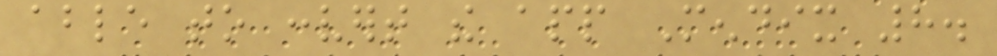able to convert the app Mendix 8.
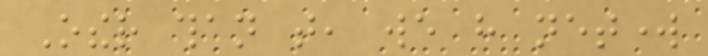Other than that, we have network
